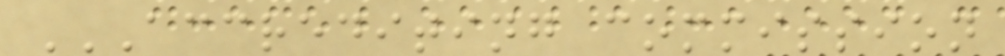ACCREDITING COMMISSION
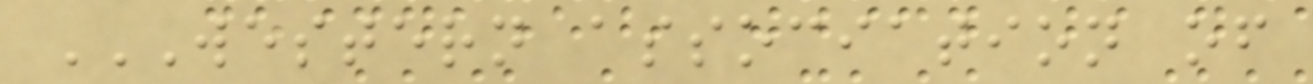WESTERN ASSOCIATION OF
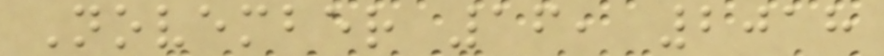November 16, 2018
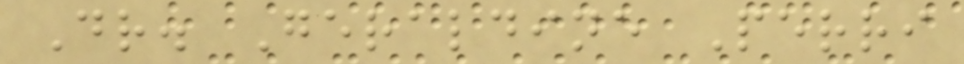Dr. Geraldine Perri
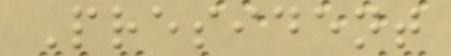President
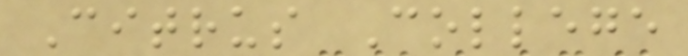Citrus College
